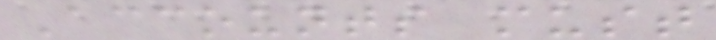Accounts must
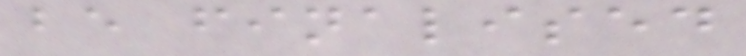be finalised
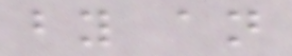by an
